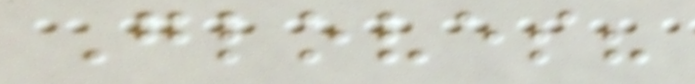Gloves?
